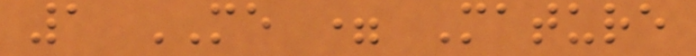1 ME = Mature
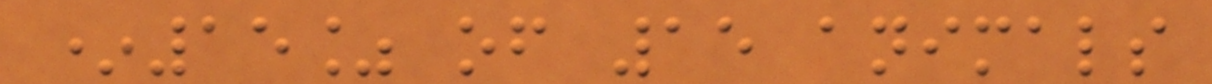*15% of 15 animals
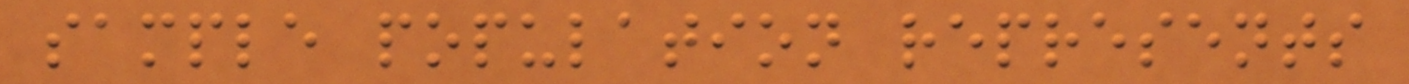sample population represents
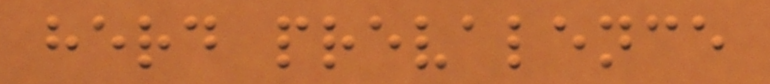herd prevalence
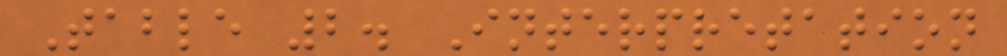Table 2. Interpretation
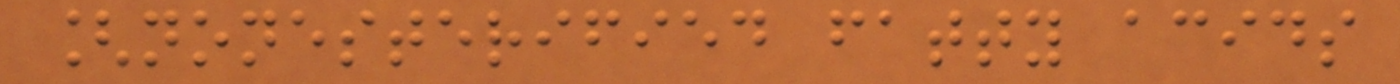[nonesterified fatty acids
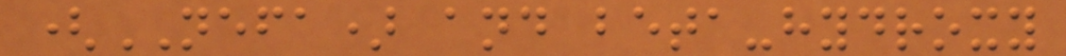(NEFA) and beta-hydroxy
